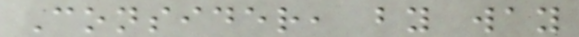Consider, by way
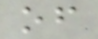of
